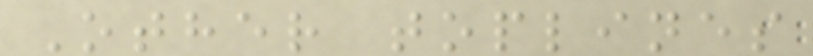Other toplines
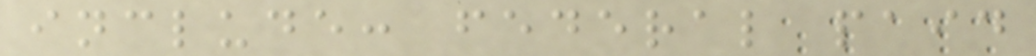include: federal paid
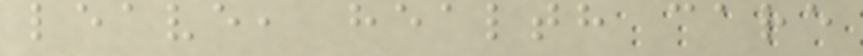leave, health care
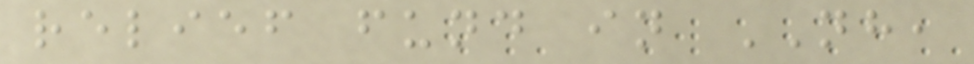relief fund in NH,
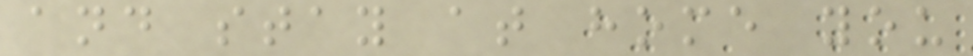and stay at home you
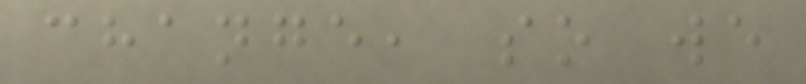change, so we
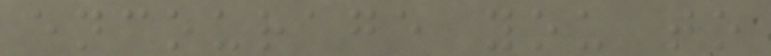encourage you to
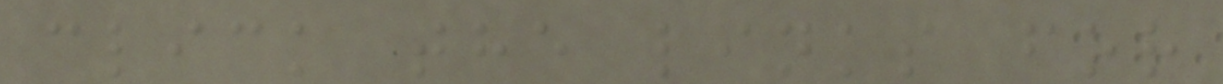click the links for
